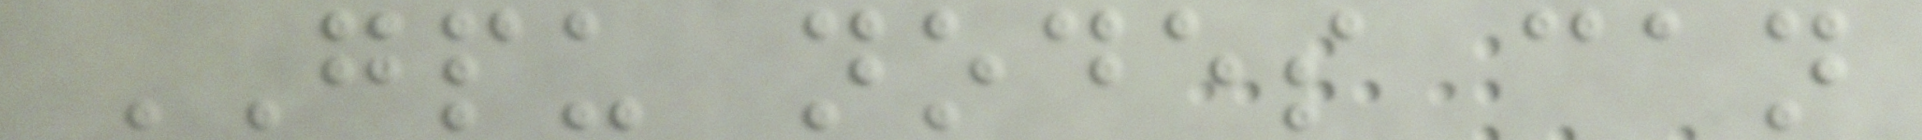GPU nodes can
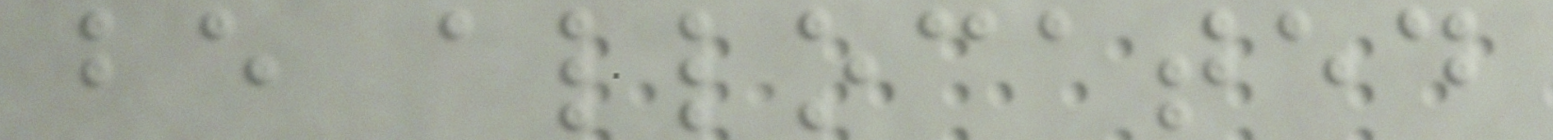be allocated
